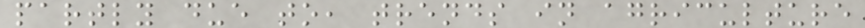partly due to, trends in agriculture
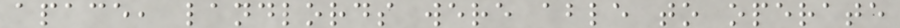apace, landlords were able to operate
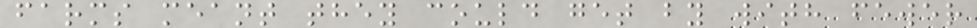farms meant they could get by with fewer
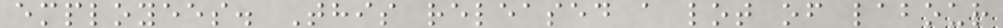employees. This released a lot of labour
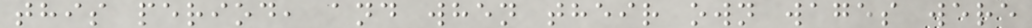this period, and when their own wages were
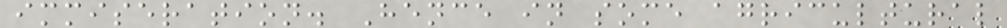immiseration. Hence in some agricultural
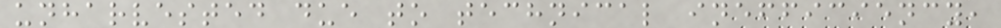unharvested due to technical inefficiency,
